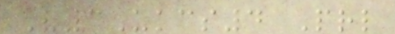V3Ukcs4 Prl
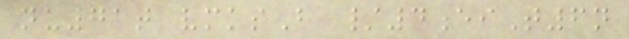nu71t vmksB /4eiT6n
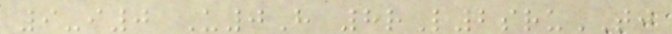9-i0 U0H 8rL2sruTJ
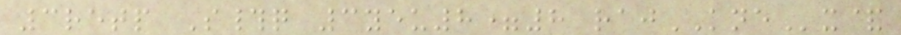3retp S#q 3yeu8=8 rajKNEx&
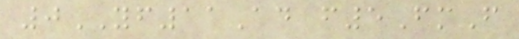0YF11Ad f5FmF
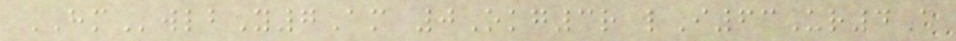HMwlbY7Am 0Okg3r lI63Ur4A
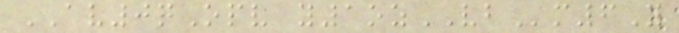AV0qOpv y1ozVBm6Y
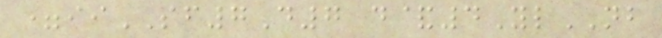=iiSF7D7 d&4YlNB
